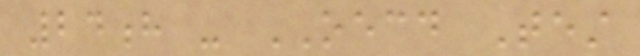24h - OECD Test
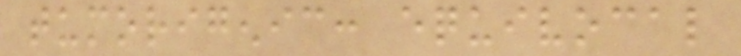tumorigenic: equivocal
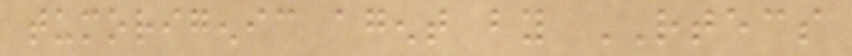tumorigenic agent by RTECS
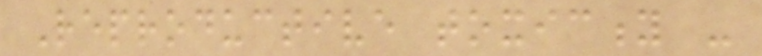Reproductive toxicity -
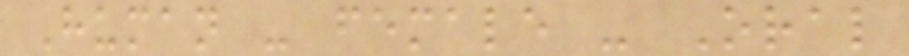Human - female - Oral
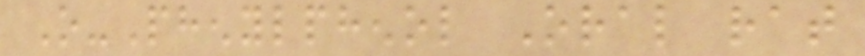O-Phenylphenol Oral rat
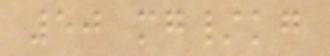50 mg/kg
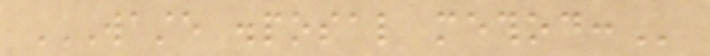WASTE DISPOSAL METHOD:
